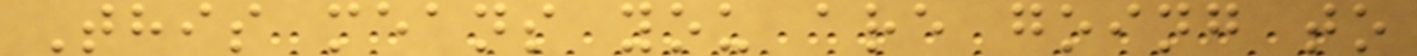This means you are going to
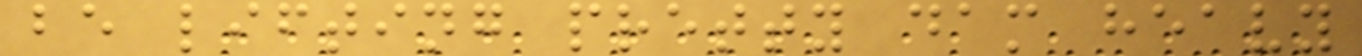be lifting pretty dam heavy
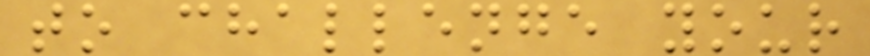to challenge your
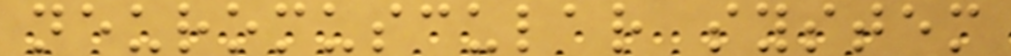neuromuscular system
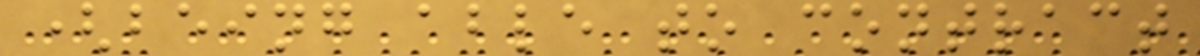(being able to contract
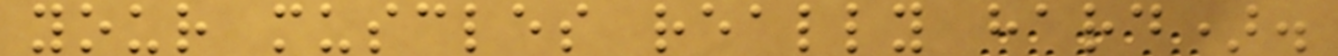your muscles really hard).
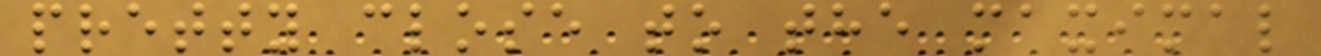pretty close to the maximal
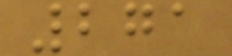271
